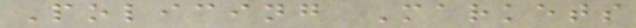Policing Markets
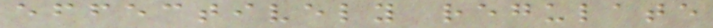effectively regulate
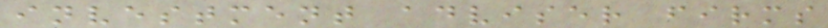investment adviser firms
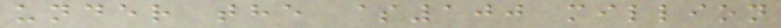under the $100 million
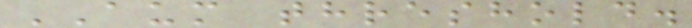AUM threshold.
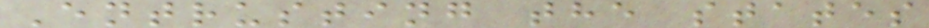Entrusting the states
